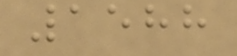1588
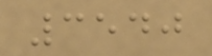3540
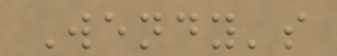Wendy's
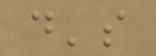d's
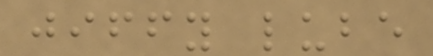jiffy lube
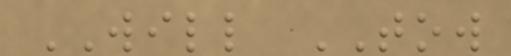WILL TOW
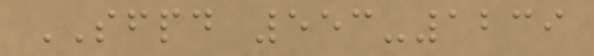SFPD 553-1239
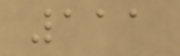111
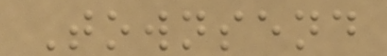Townsend
